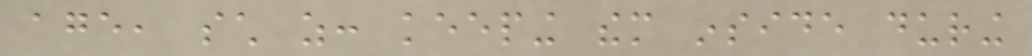age, such as: keeping them inside during
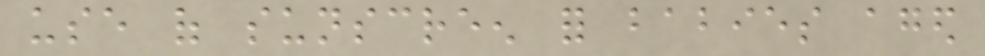use of sunscreen for babies aged
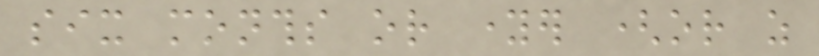six months or younger (or as
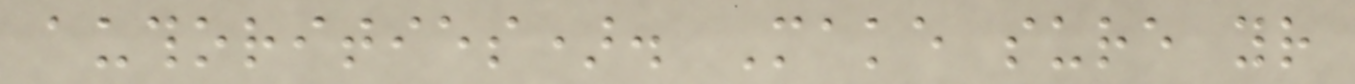authorities). Make sure your
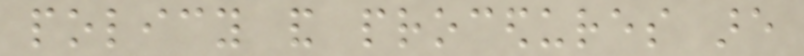policy and procedures are
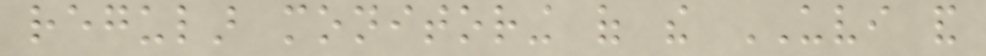regular monitoring of the UVI and
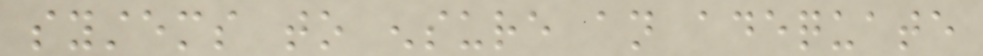systems to ensure an adequate
